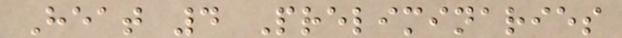Heat 4 Preliminaries
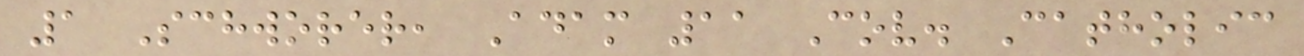1 Schworer, Adam 11 Cov. Catholic
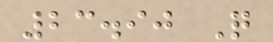23.90 Q
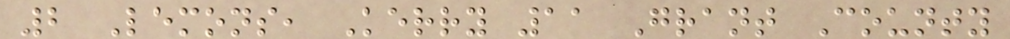2 Lemons, Kerry 11 Grant County
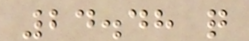24.48 q
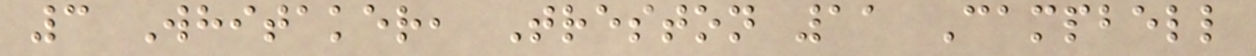3 Whitaker, Treston 11 Campbell
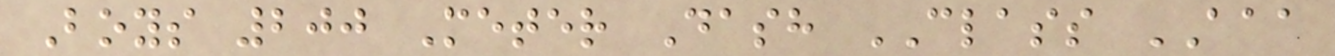Boys 200 Meter Dash CLASS AAA
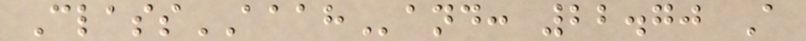ClassAAAHand: 22.70 A
